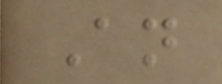An
